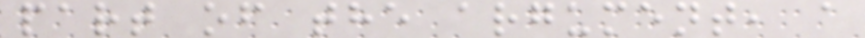part of the argument, a
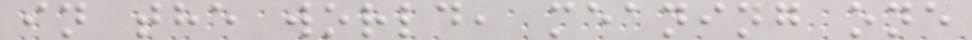in the world, meaning one
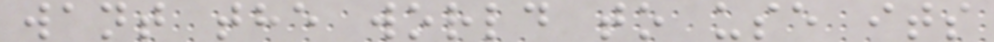want the world to use its
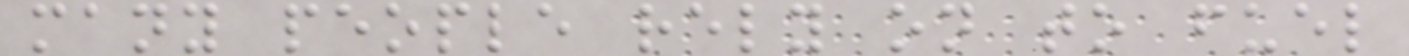many people rely on to fuel
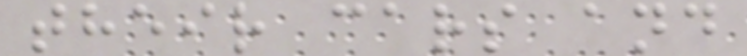their cars and
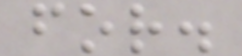for.
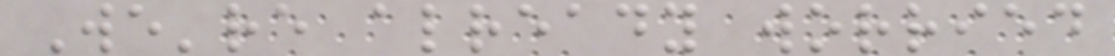We're already worried
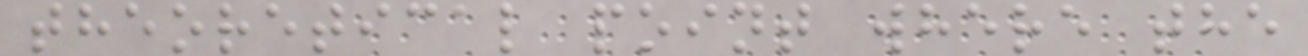theoretical point where the
